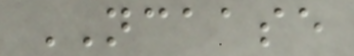NCAASE
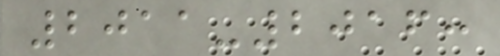2011-2016:
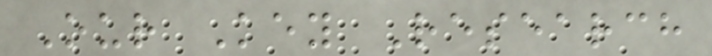Our Key Research
